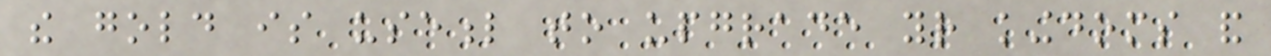the gold is useful to upgrade your kingdoms and
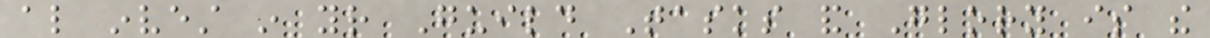also invest in your Guild Tasks and Glory is the
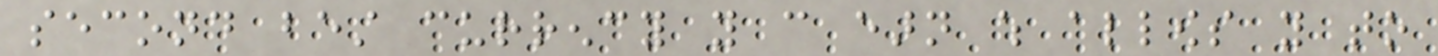second best currency you can earn which allows you to
